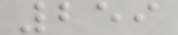259
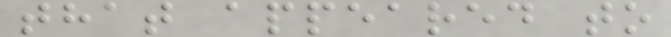that appeared to
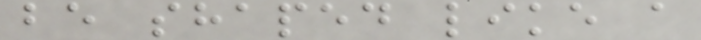be shaped like a
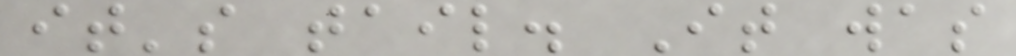it's tail. It was
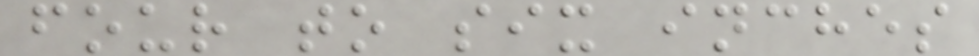four to six inches
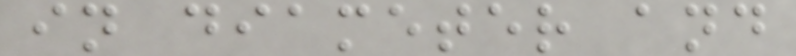in diameter and
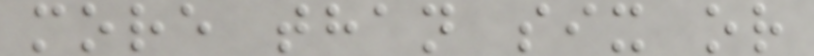more than six or
